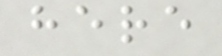here
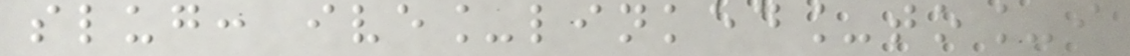slug: ive_linked_to_i
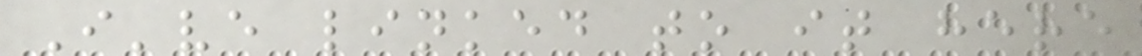I've linked to it here
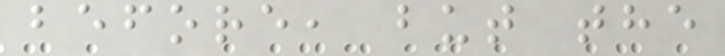before, but the
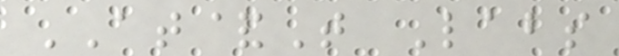AT&T Labs
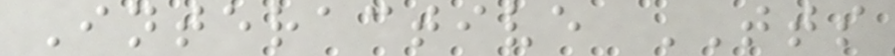Interactive TTS
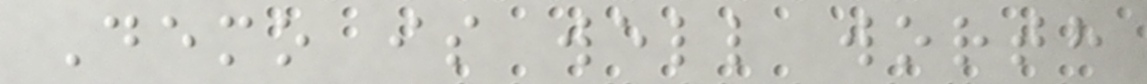Demo is well worth
